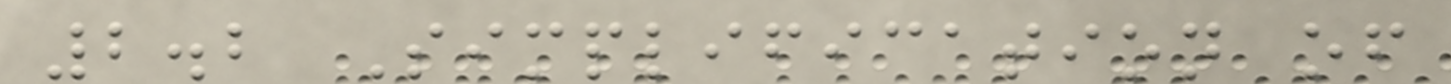2.2 Simplification of
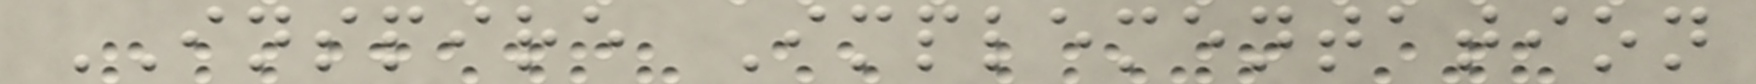INSPIRE Implementation
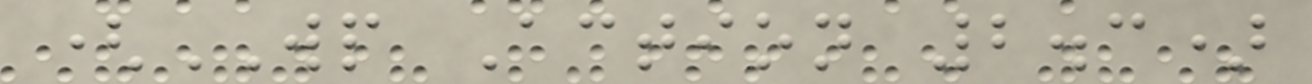(WP Action 2.3)
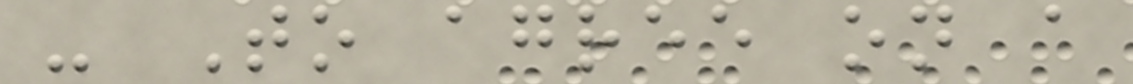- To agree on a
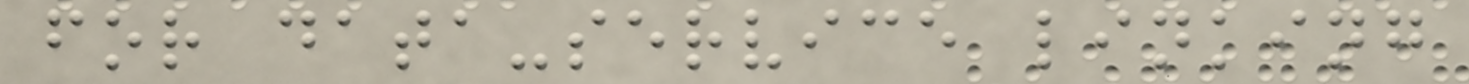for data-service linking
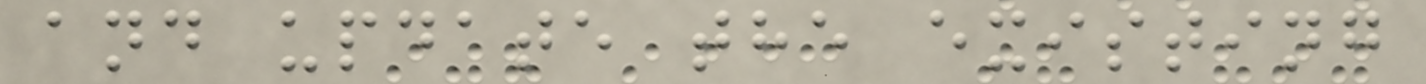and update the existing
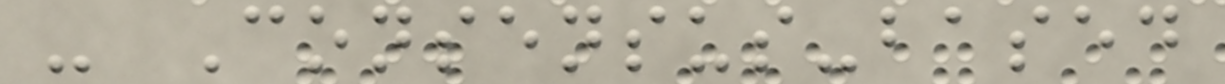- Consensus-based
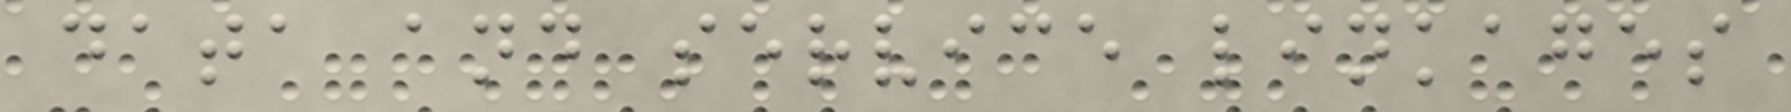data and service linkages
